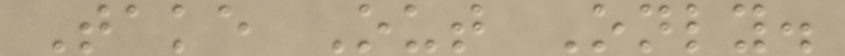Take Out Only.
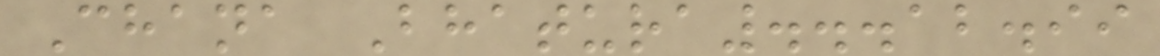Chana Bhatura...12.99
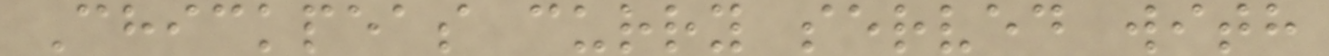Chickpeas curry served with
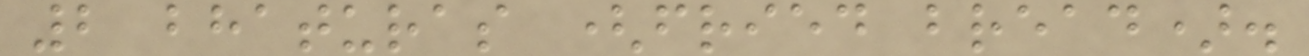2 bhaturas (fried bread).
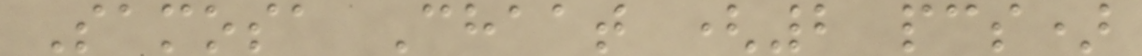Samosa Chaat (2 pcs)
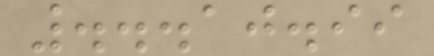...10.99
